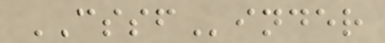CSSFinder
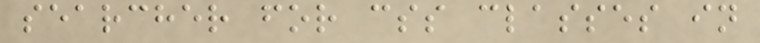searcher for css classes in
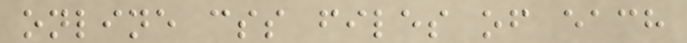online css files of each
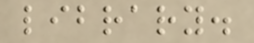library.
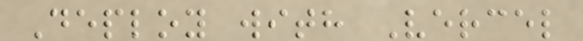Deploy with Vercel
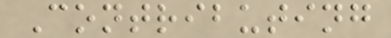Contributing
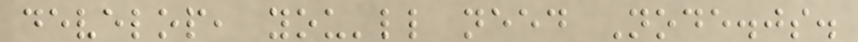develop, you'll need Node.js.
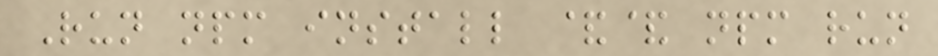Run npm install && npm run
